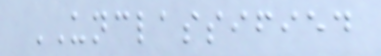UNCLASSIFIED
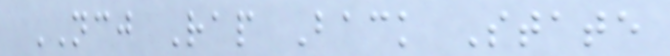NCJ Rap Back State
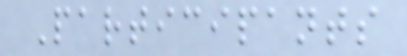Participants
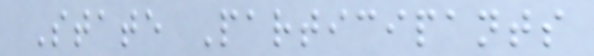State Participants
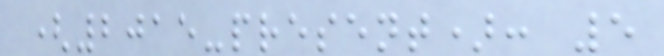(2015-present): 5
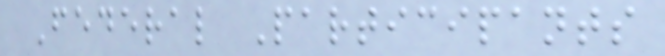Federal Participants
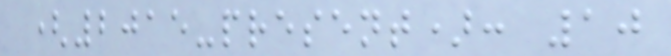(2015-present): 10
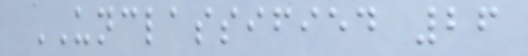UNCLASSIFIED 26
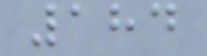184
